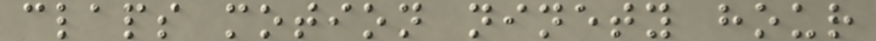claps motion ninety hour
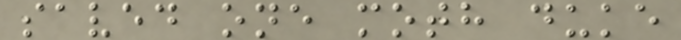saved one moth duke
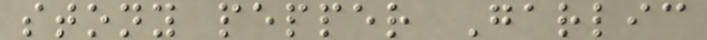stony pepper Garlic
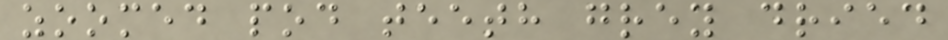zoomed pod teeth grey dried
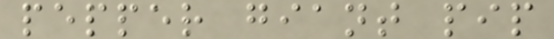pepper giant pip
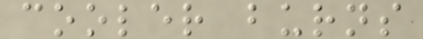cooler burns
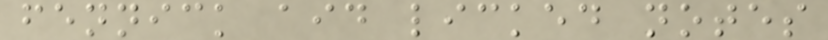fennick aid licked notes
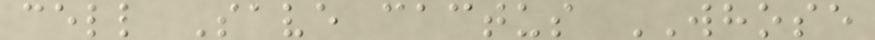cell Save cactus WHOSE
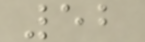52
